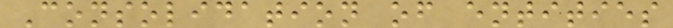Consolidation of entities
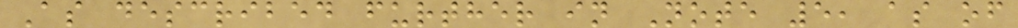As described further in Note 5, as of
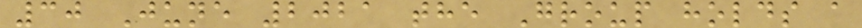30 June 2021 the Group holds a
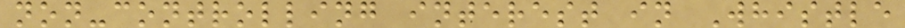non-controlling interest in Whistle
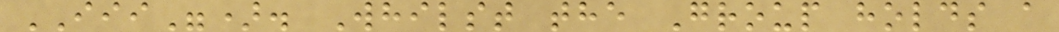III"). Whilst the Group holds a
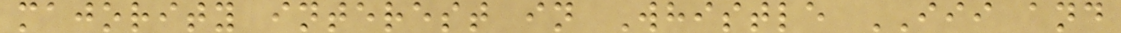majority interest in Whistle III and
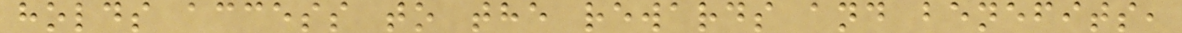holds access to the rewards and benefits,
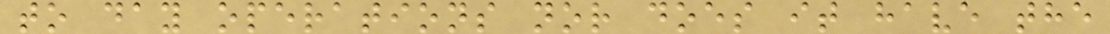to day operations nor does it have the
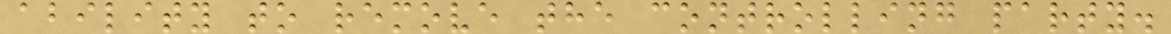ability to remove the controlling party.
